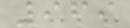969
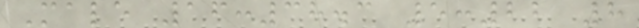Male 16:38.3 5:22 8
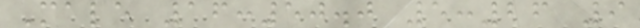Male 16:50.0 5:26 9
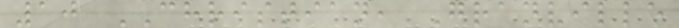10 CHRISTIAN, Granville
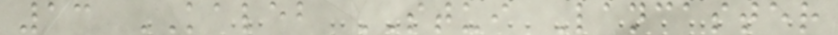13 KALEB STUI Lancaster
